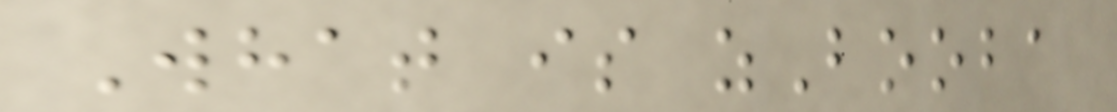What is zBooba
